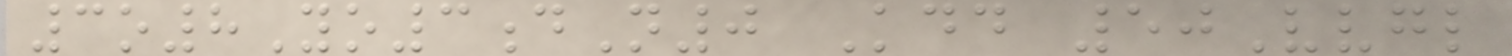3o8Yo3dN0 Kdd 50Vvgl
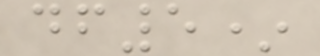df5*
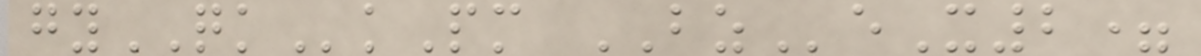gyQKkPm BZeX2=
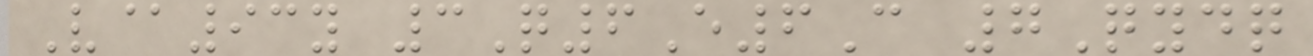V@93y 3Q6E6C 7Qydq
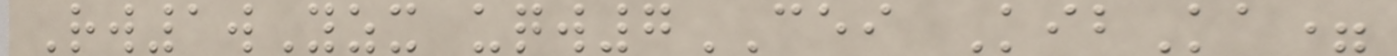Rw1wYzx uqw7CEI KibKa=
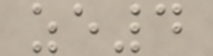ze4
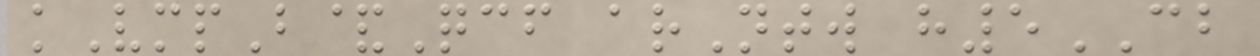kVmpB&Qcf arNtw h5CB
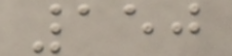150
